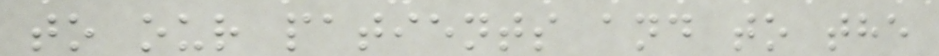to our patients and to the
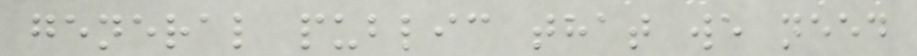general public that we need
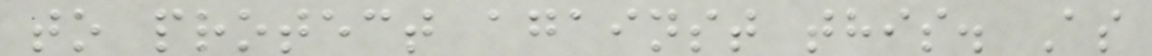to protect against this. As
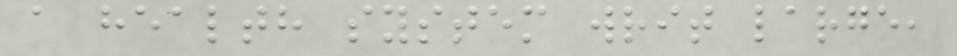a health system writ large,
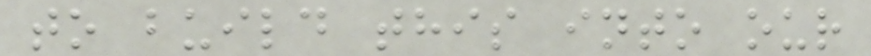to build this into our
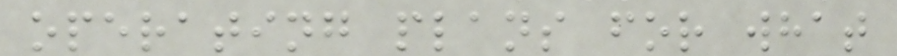operating plans for what
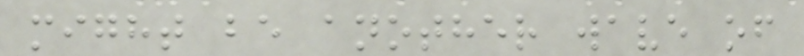might be another wave of
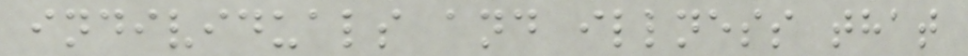individuals and illness that
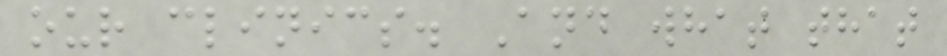our clinics. And what that
